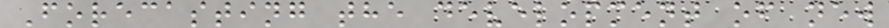Forecasting the development of new
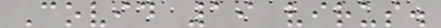Covid 19 virus.
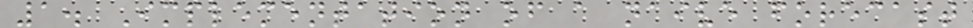1. Implementation of a naive forecast
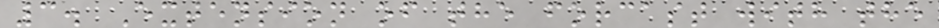3. Extension of the forcast with the
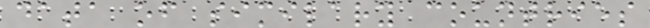data of similary countries
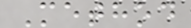Method
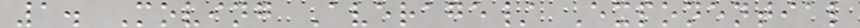1. Moving Average/ Exponential
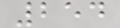254
